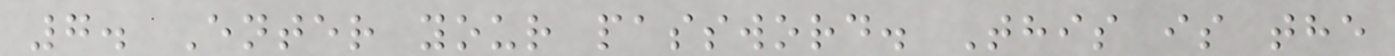7. Enter your password. This is the
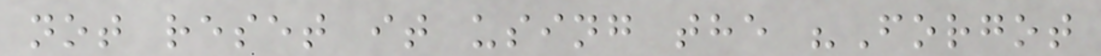not reset it using the "Forgot
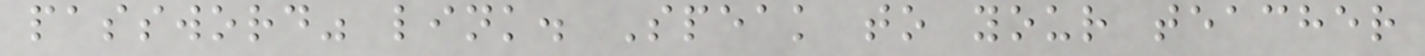password" link. Speak to your teacher
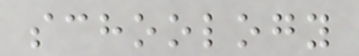schoology
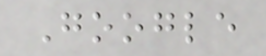Google
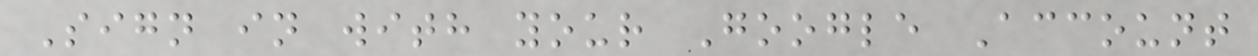Sign in with your Google Account
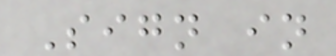Sign in
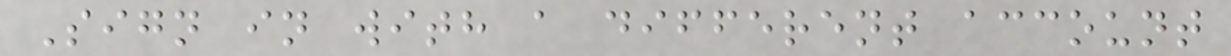Sign in with a different account
